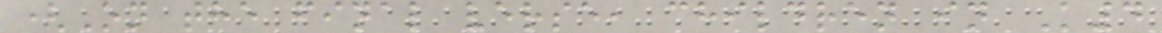(On the final verse, children in K4
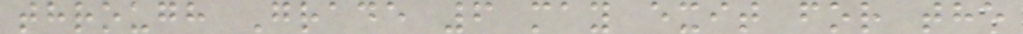through Grade 6 may exit for the
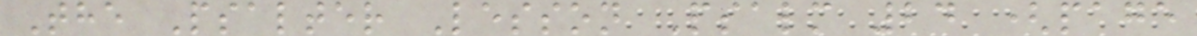The Psalter Lesson Psalm 24 (page
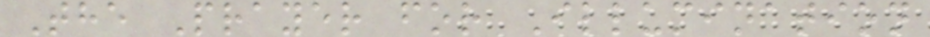The Prayer for Illumination
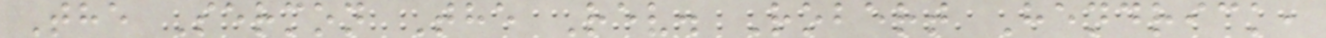The Sermon The Rev. Robert Hendrick,
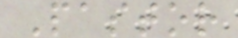Pastor
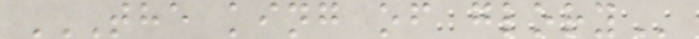THE KING OF GLORY
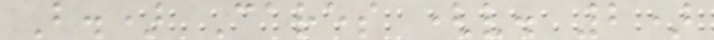B.) Cares (v. 2)
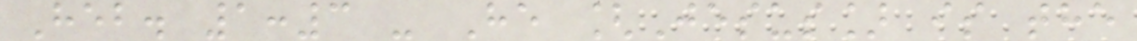Heb. 1:3 - He [Jesus] is the
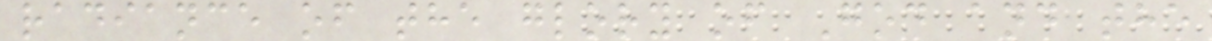radiance of the glory of God and the
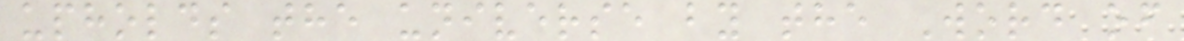upholds the universe by the Word of
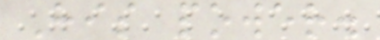His power.
